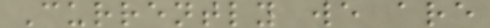Currently we are
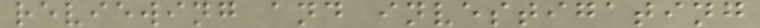reviewing and investigating
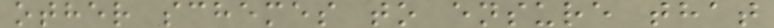other schemes to ensure that
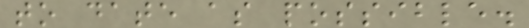to date as possible.
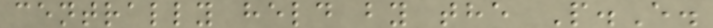centrally held by the P.E.
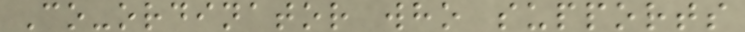Co-ordinator who supports
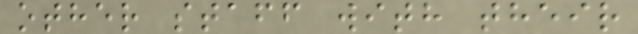other staff with their
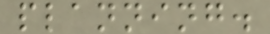planning.
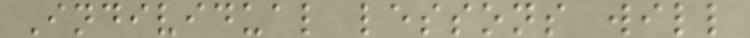Individual lessons will
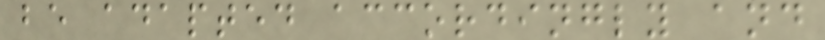be adapted accordingly and
